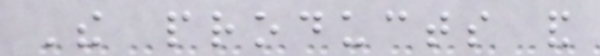The products and
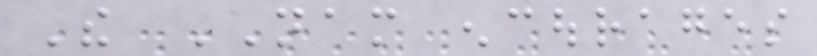The NAM encourages
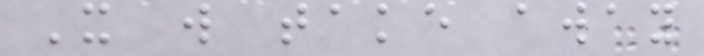It will take away
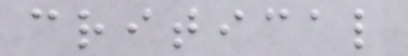critical
